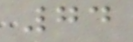74
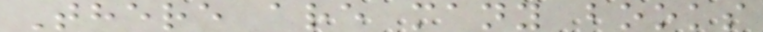There are many books
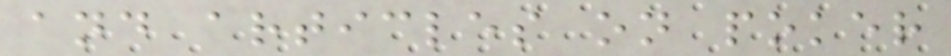and articles on poker
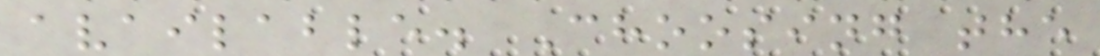available. Choosing the
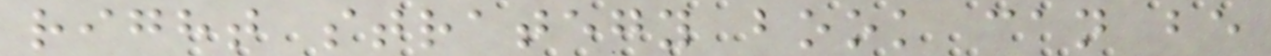right strategy book can be
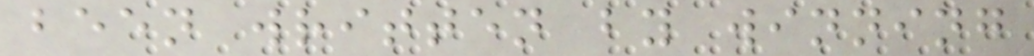been written by winning
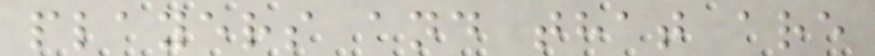players and that are
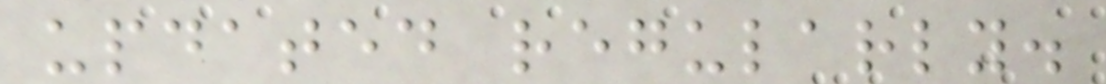updated regularly.
